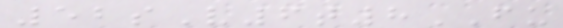52sV6t8FU
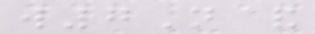w7N&
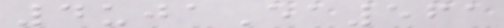4ujaEa561
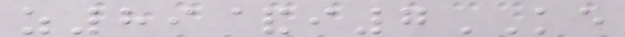z89&i7KE
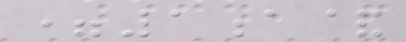=1a&
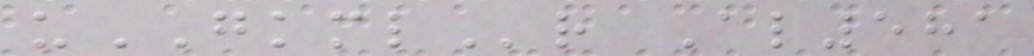uGKMLr Al581
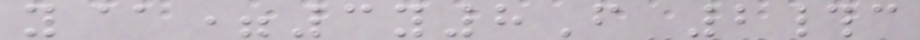y@=3y8F 2#c
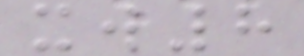xw8
